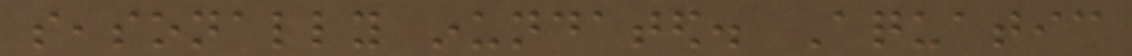seasonally inundated. Aquatic
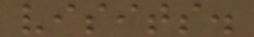visits.
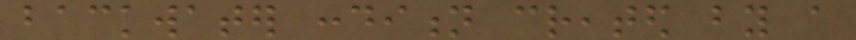backwater condition created by a
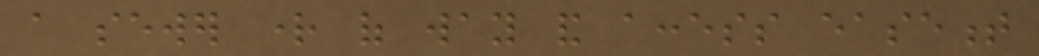a sewer right of way and access easement
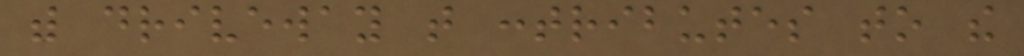with driveway that contributes to the
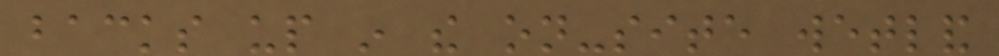backs up in the on-site wetland
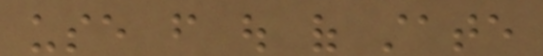use from out of state
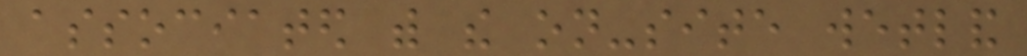associated with the on-site wetland
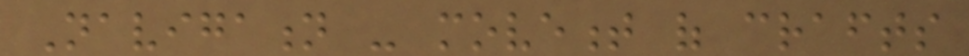Navigation - movement of crafts
